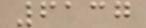6137
